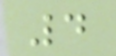4
